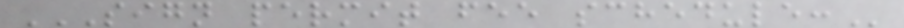SIGN PERMIT FEE SCHEDULE:
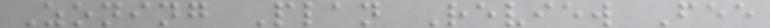Zoning Plan Review Fee
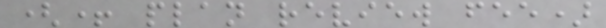(+ plan review fee)
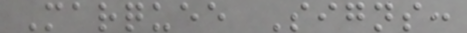Marquee Signs:
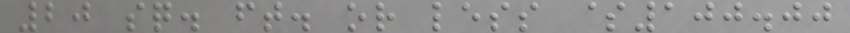20 sq. ft. or less $100.00
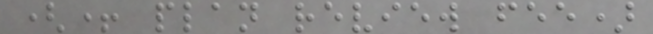(+ plan review fee)
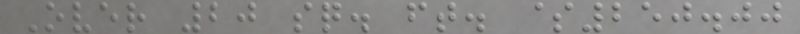Over 20 sq. ft. $250.00
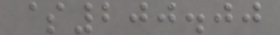$200.00
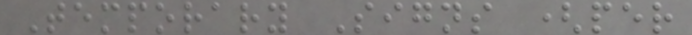Temporary Signs (per
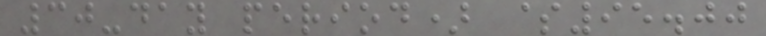30-day period) $95.00
